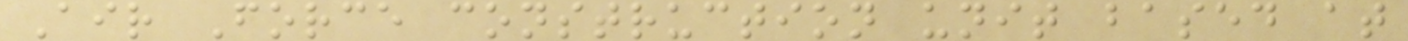Air Force construction unit based at
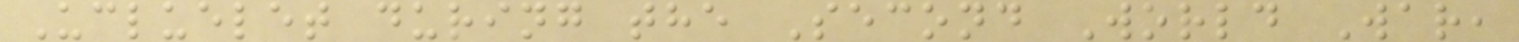Ucluelet during the Second World War,
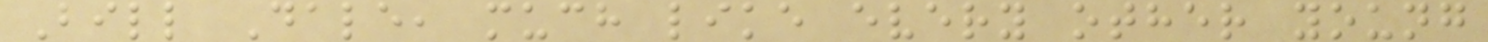Bill Dale, much like every other young
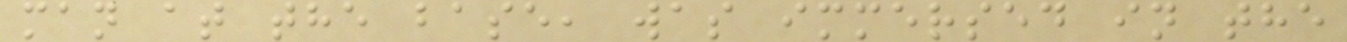man at the base, was immersed in the
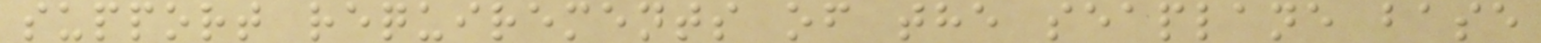support requirements of the seaplane base
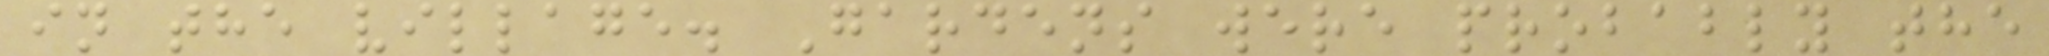in the village. Gardens were probably the
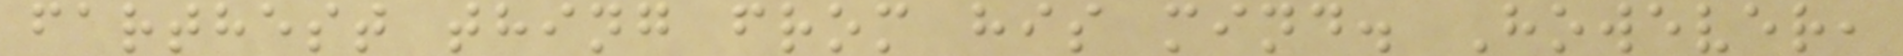farthest thing from his mind. However,
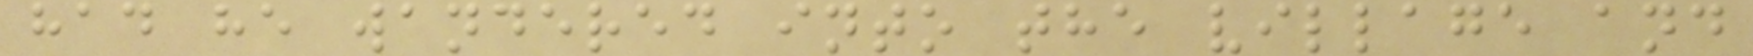had he wandered into the village and
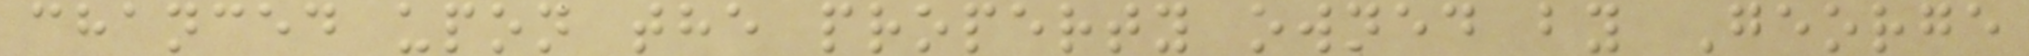chanced upon the property owned by George
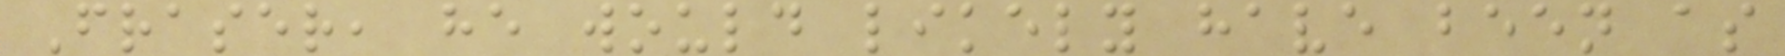Fraser, he would likely have been as
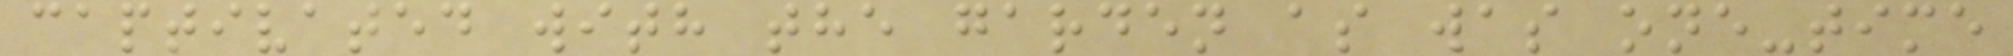captivated with the garden as was one-time
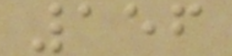156
